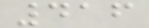416
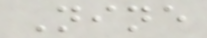Nine
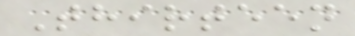Thirteen
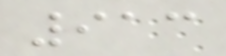913
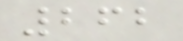262
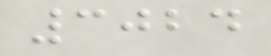3024
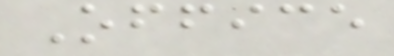Office
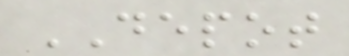DEPOT
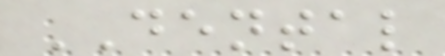DENTAL
